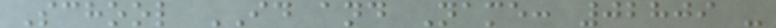School ID and Name: 02809 -
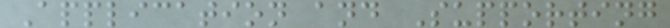Application and Supporting
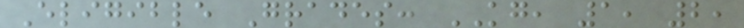Eligible Grades: KG, 1, 2,
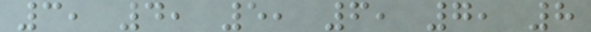3, 4, 5, 6, 7, 8
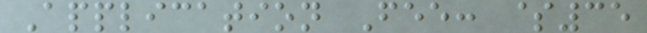Application Fee: $35
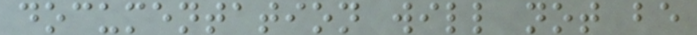documentation will not be
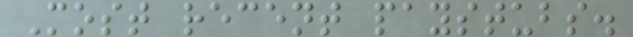Most recent paystubs.
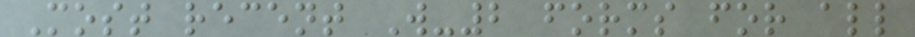Most recent W-2 forms for all
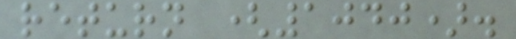return (1040).
